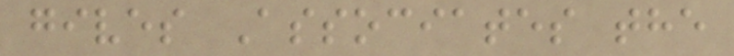gives Associates the
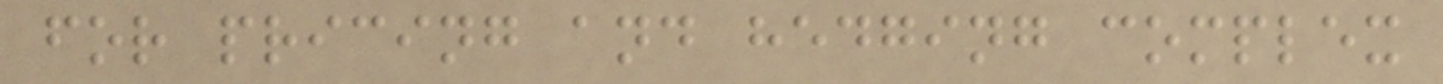for pricing and hedging complex
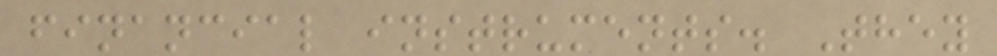financial instruments. They
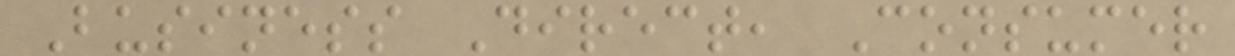Business Direct, Consumer
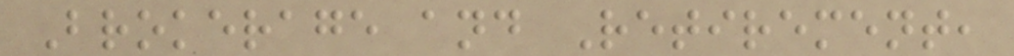Brokerage and Retirement,
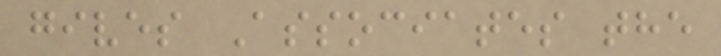gives Associates the
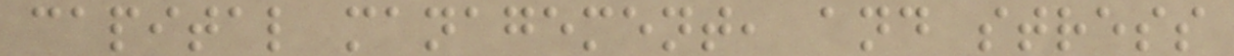capital management, and stress
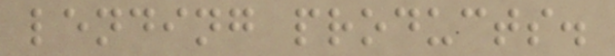lending products.
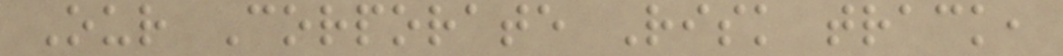Our Corporate Risk track,
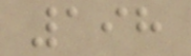198
